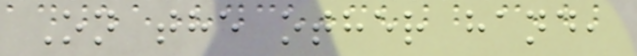On the other hand,
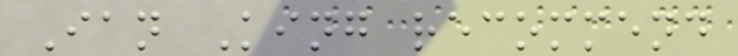Ian King recommend
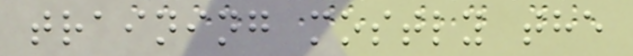training mostly the
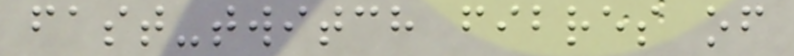fast-twitch fibres of
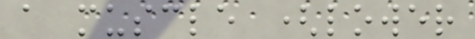a muscle (lower
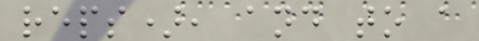reps), and to a
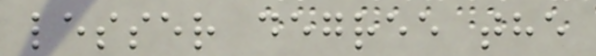lesser degree the
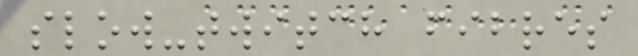slow-twitch fibres
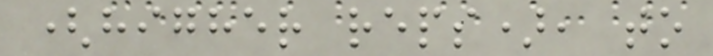(higher reps), to
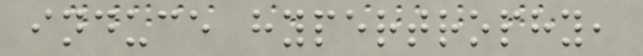induce hypertrophy,
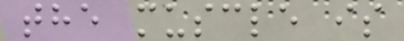the muscle is
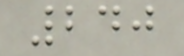240
